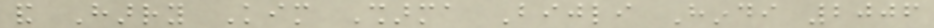and Harry Kim Sharma Bijli Hindi 2006
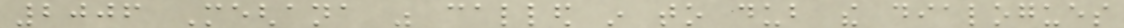2006 Meghana was called in to dub the dialogues
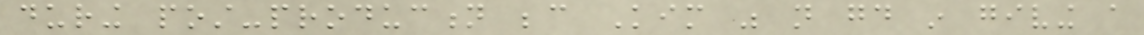during post-production because Kim was not good in giving a
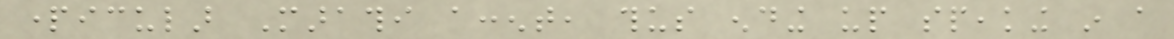particular Marathi accent, thus ending up speaking in a
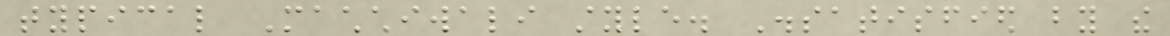typical Machchiwali style. Dissatisfied by the
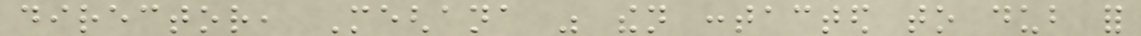director, Meghana was then contacted to dub for
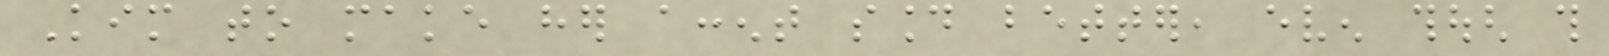Kim to make her accent sound better, even though this
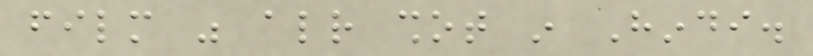film was already shot in Hindi.
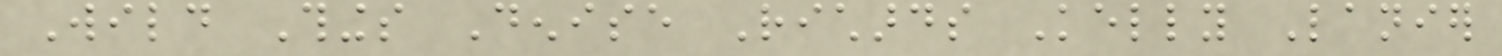Wild Things Denise Richards Kelly Lanier
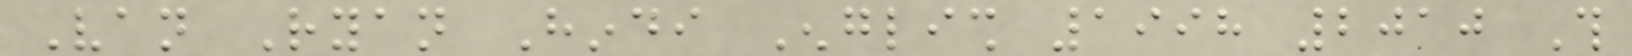Van Ryan Hindi English 1998 2010 This
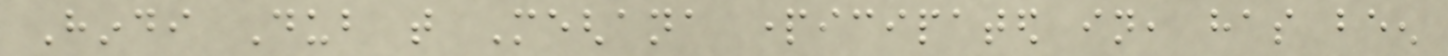Hindi Dub that Meghana participated in, has been
